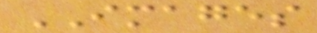IMAGES
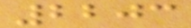2203
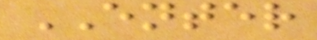ENTER
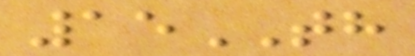15TH
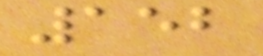152
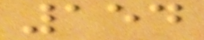154
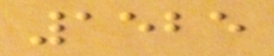1525
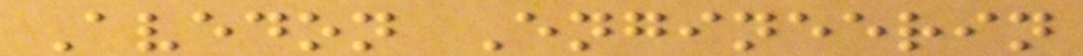Avedon Engineerin
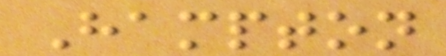Hampton
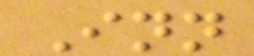Inn
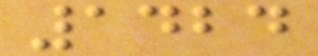1424
